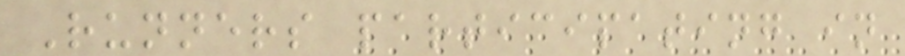Runners participating in
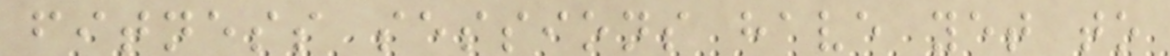fitness sessions have yet to
